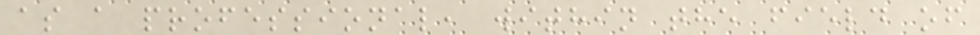as a professional, within the field of
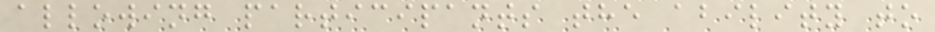allowing participants the ability to
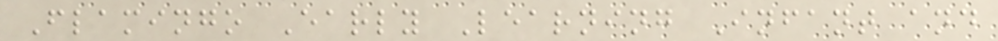Flamingo Early Learning Infant and
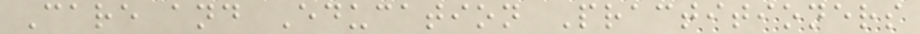Care and Education Practitioners
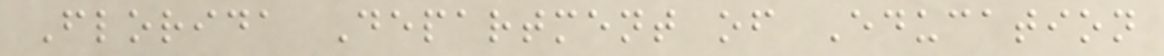Florida Department of Education
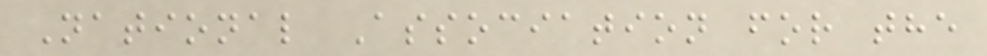National Association for the
